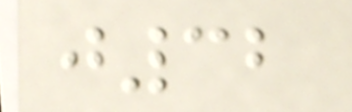j32
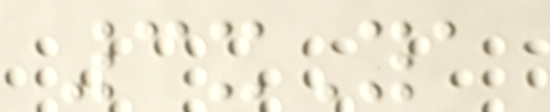3xYa
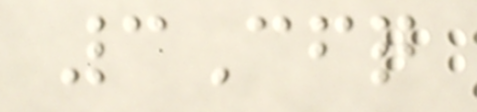3Cfq
